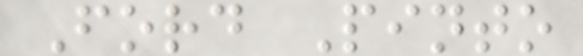Ford Pinto
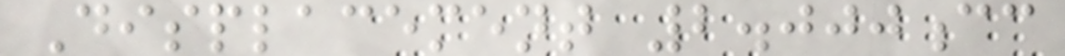Displacement 2.000cc
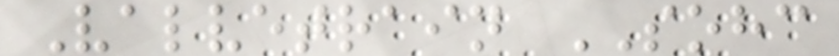Valvetrain SOHC
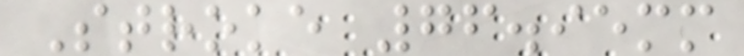Stroke 76.95mm
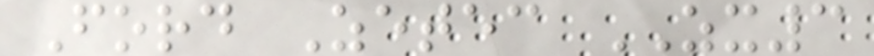Ford Zetec ZX3
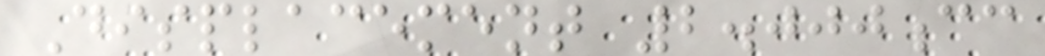Displacement 2.000cc
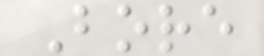Bore
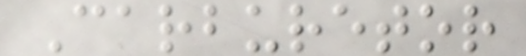Carburetor
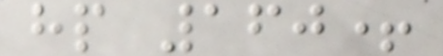hp 160+
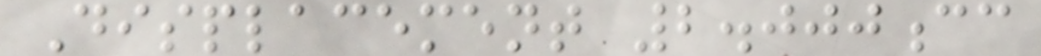Displacement 2.000cc
